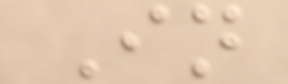In
